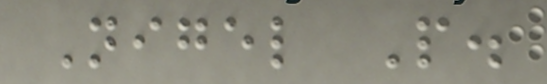Nigel P.
